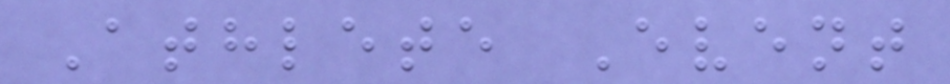Athlete Event
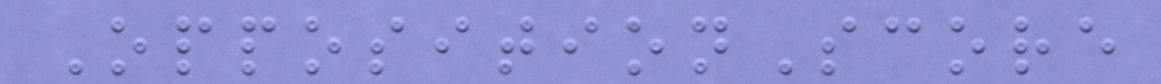OppositionScore
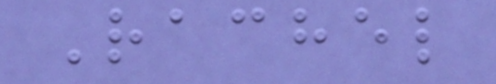Rachel
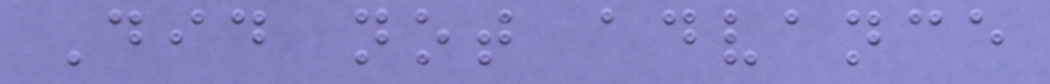Did not advance
